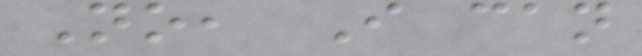No, I can
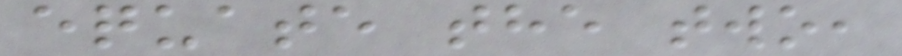equate the two,
